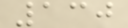130
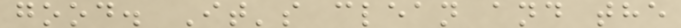good. It's clean and the
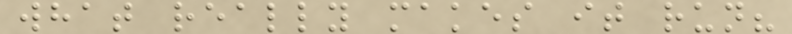what really makes it run?
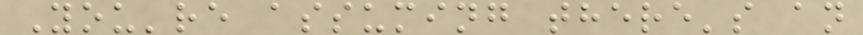You're assuming there's an
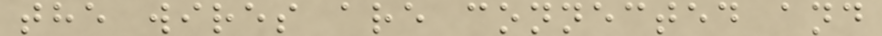the wires are connected and
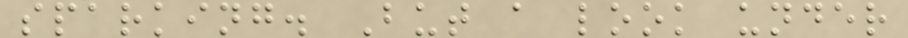sparking. But a look under
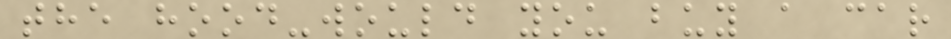the hood-would you buy a car
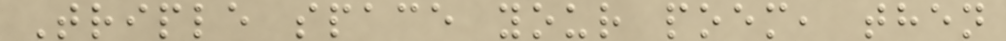Triple space your poem, then
